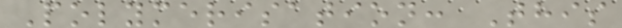Polymerisation: This
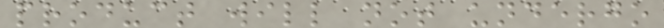product will not undergo
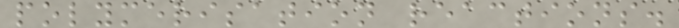polymerisation reactions.
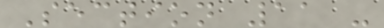Section 11 -
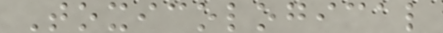Toxicological
